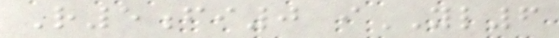R5fi0 iYL6
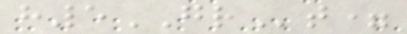h5GRt=
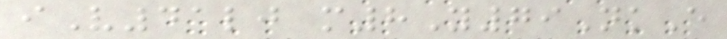iV41lj m8Y79NkE
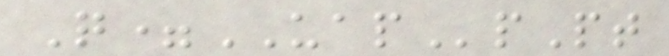Q=UAPpPt
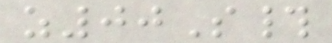z00S#
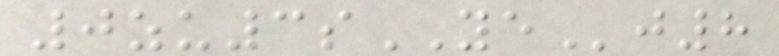0zu3sYEj8
